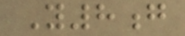Y8g
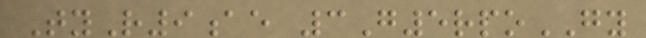TyR9ae 3G5rpoGY
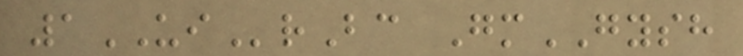1UIrBc GmGYSH
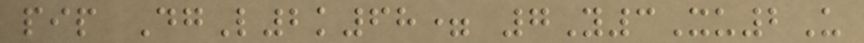pip DgL2k68= 7Y3Xu2U
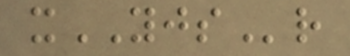xYJSr
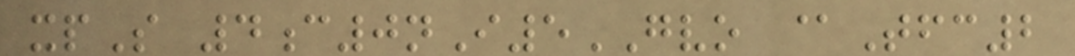xpS 4c0nI5GVO @Tfc2
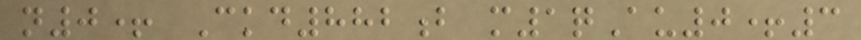n0+ Ckd882b m1qAu0+3
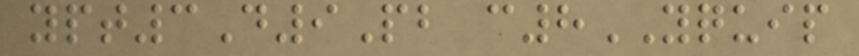ypt3D9Pb c8YQUIP
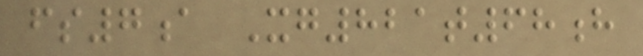fs7a Xg821t68h
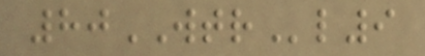80WTRl9
